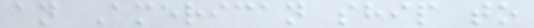an American ship to
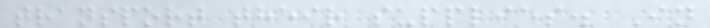transport their supplies. In
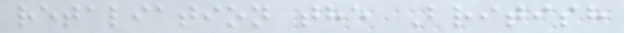retaliation the British
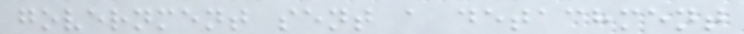government sent a detachment
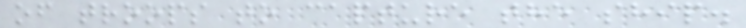of troops to capture the ship.
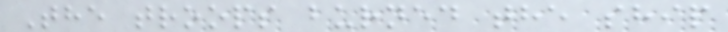The troops burned the ship
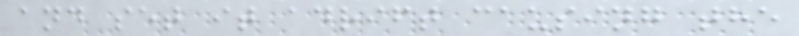and set it adrift causing the
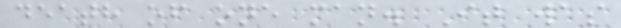death of one man. It was
